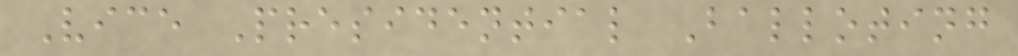Vice Presidential Balloting
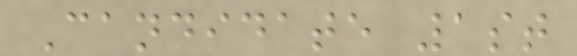Candidate 1st
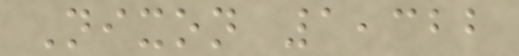Nixon 1,322
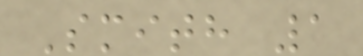Smith 1
